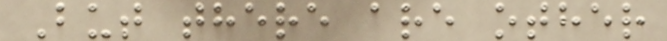But there are other
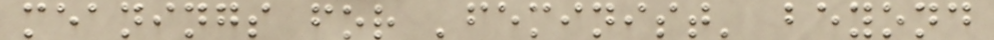meanings for 'feminist' beyond
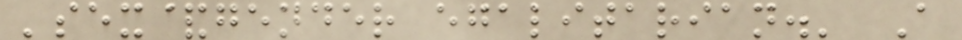'sex&gender egalitarian.' A
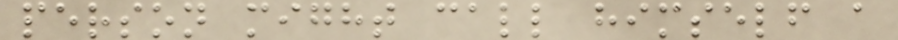person might call himself a
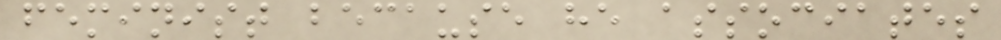feminist because he associates
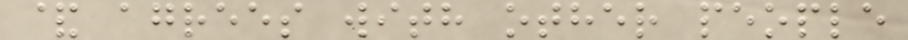& agrees with other people
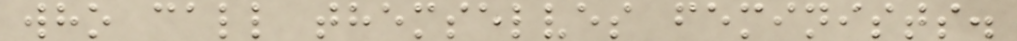who call themselves feminists.
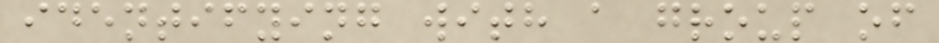identifying with a group of
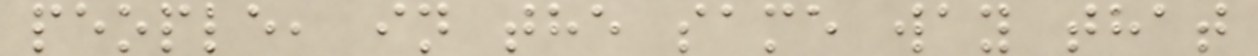people, in the same way that
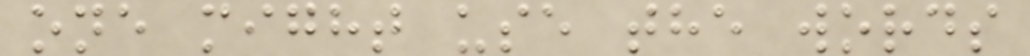one might use the words
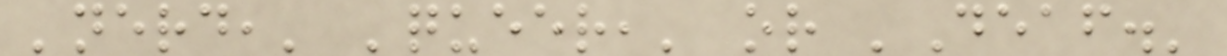'nerd,' 'queer,' or 'Deaf.'
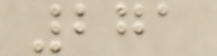271
